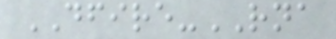DFIRE-RNA
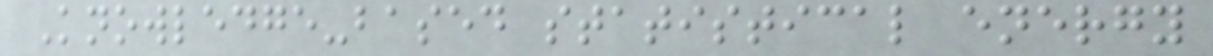Knowledge-based statistical energy
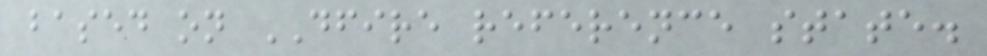based on DFIRE reference state.
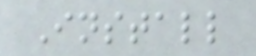Install
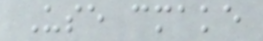Use cmake
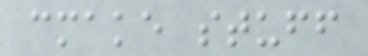cmake stuff
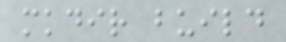mkdir build
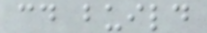cd build
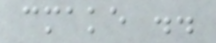cmake ..
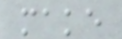make
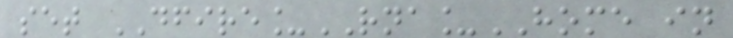set DFIRE_RNA_HOME in
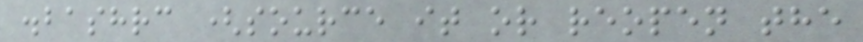.bashrc (source it or reopen the
